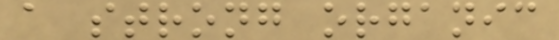a strong organic
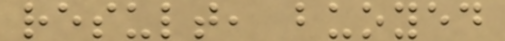result, buoyed
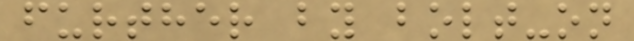further by bolt-on
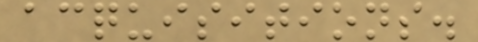acquisitions.
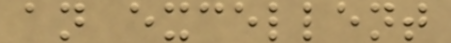an excellent
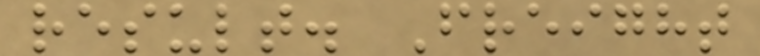result. Freight
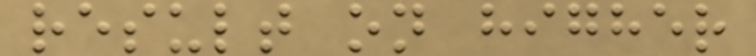result on higher
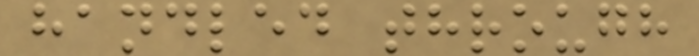handled through
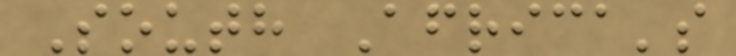South Africa's
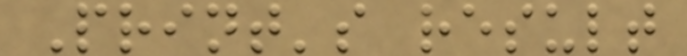Print's result
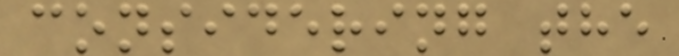considering the
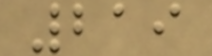219
